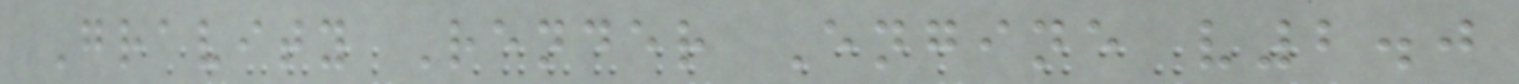Gravity Render Engine v2.0
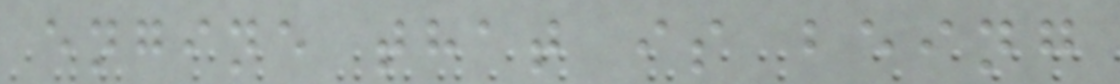engine that is being
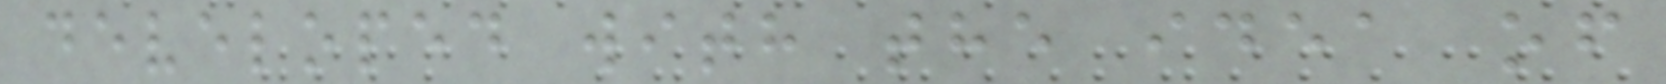developed with the idea of
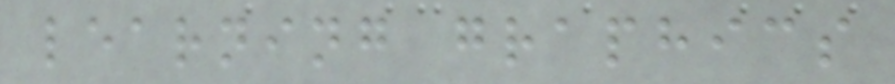learning graphics
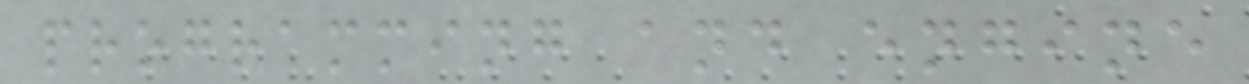programming and engine
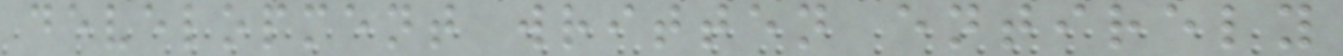development written entirely
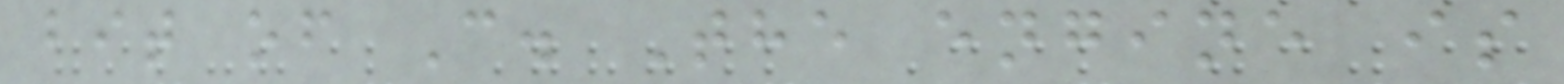bit of C. The engine is
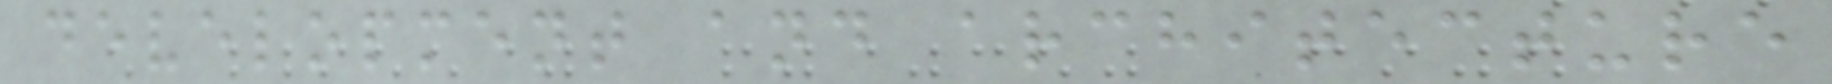development and architecture
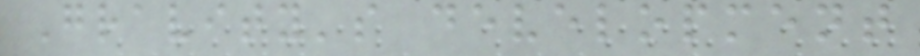Gravity's development
